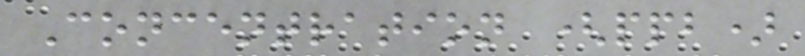Concentration (ppb)
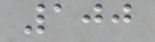100
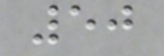50
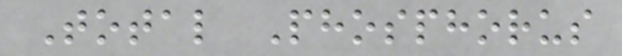Total Phosphorus
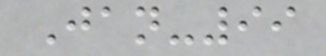Jan-99
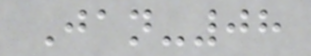Jan-08
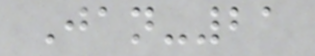Jan-21
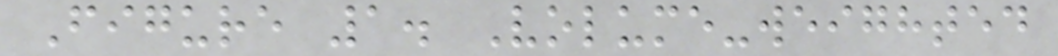Figure 1. Volume-weighted
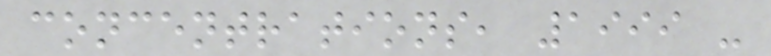concentrations, 1999 -
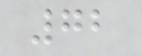72
